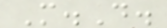M.D.
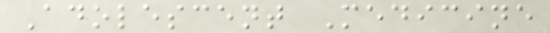Adolescent Medicine
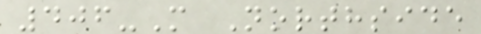406-M Northside
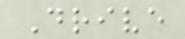Drive
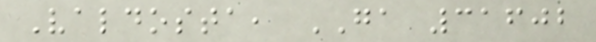Valdosta, GA 31602
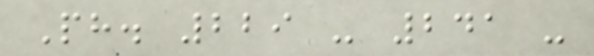Ph. 229 - 241 -
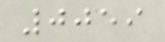0059
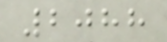2088
